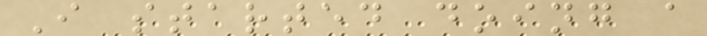I started doing a
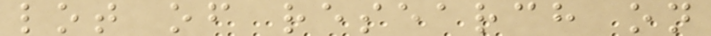lot of research on
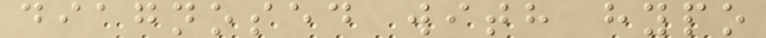diagnosed with hypo
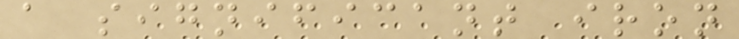a significant iron
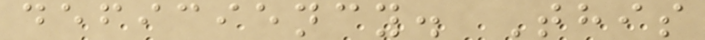deficiency. This
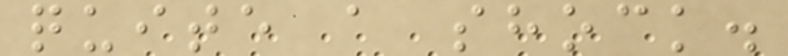quite a shock.
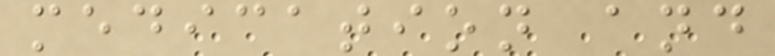medication and
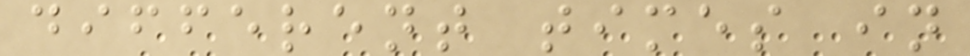different times in
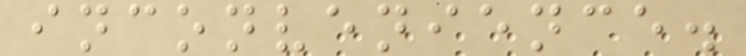inconvenience.
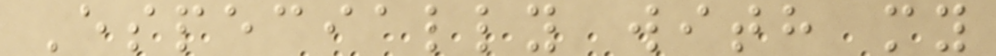Especially with my
